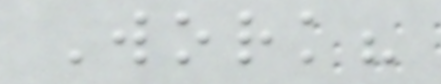Work?
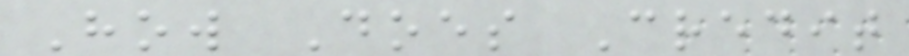How Does Credit
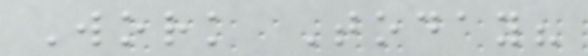Work Today?
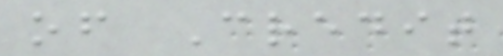of Credit
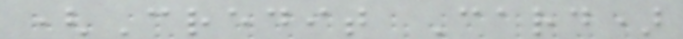(Credit Card)
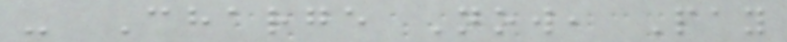- Charge Now, Pay
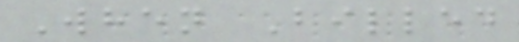When Billed
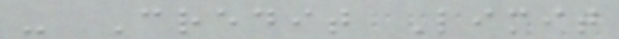- Credit Limit
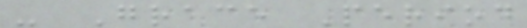- Grace Period
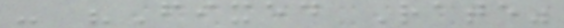- "Fixed Rate"
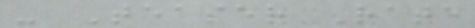- Teaser Rate
